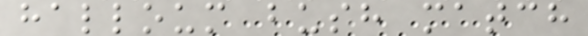halloum bush match
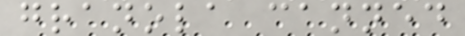granola canned
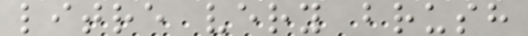litre very brush
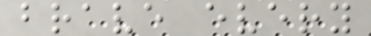brave every
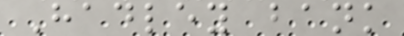Hadley bank
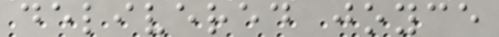delivered joyce
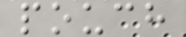pouch
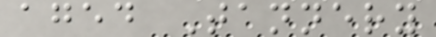aged Tannery
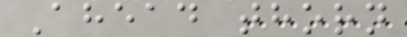Ahead thorn
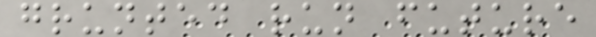grunted run future
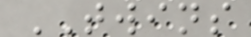TWINS
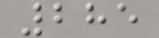285
